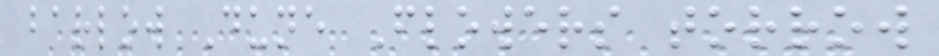barlow Dune Flowers torrow
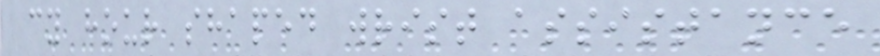cy hour shaped wrist assistance
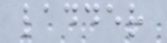ladder
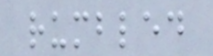rumbled
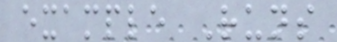example Runs
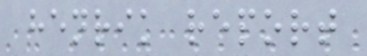henrik report
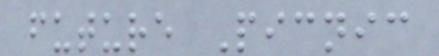future Picnic
